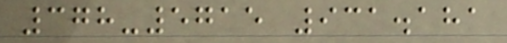378-5715 931.181
